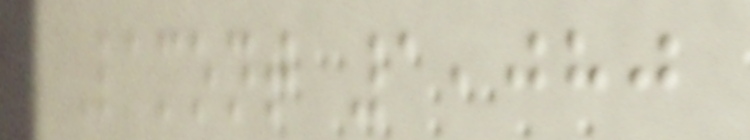Lamont 1,080
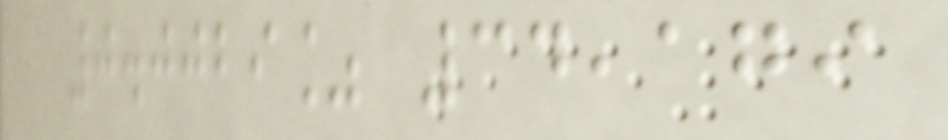0.0029% 34,179
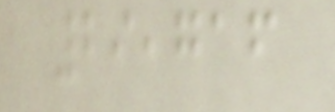29,716
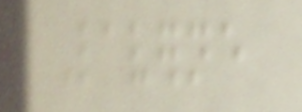Laverne
